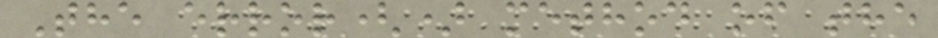The error() method of the
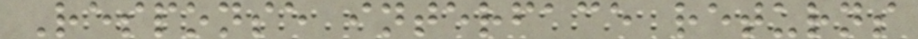Response interface returns
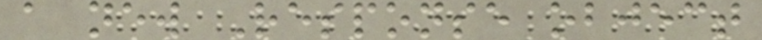a new Response object
